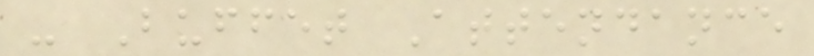- Buffet Attendance
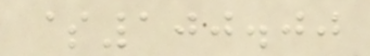$100.00
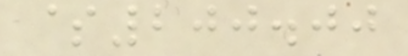$200.00
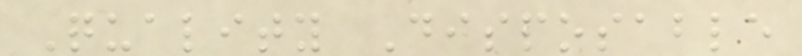Quality Disposable
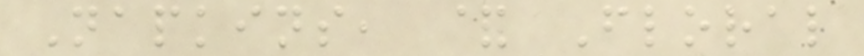Napkins, & Floral
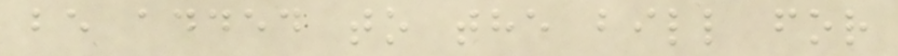be added to the bill for
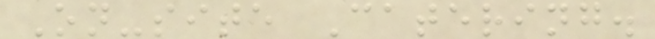On-site Catering.
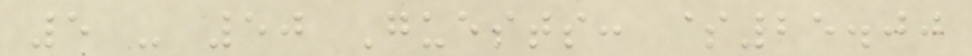5 - 50 Guests: $25.00
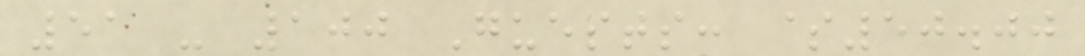51 - 100 Guests: $50.00
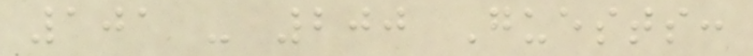101 - 200 Guests:
